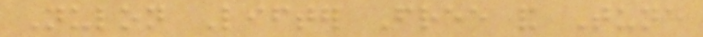Nulon Lifter Free and Tune
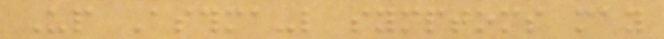Up Asthma-like symptoms may
